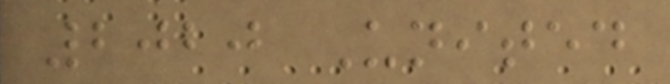2020 United
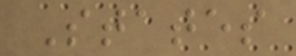States
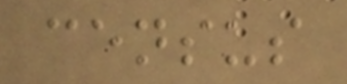census
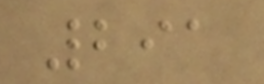291
